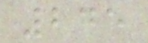245
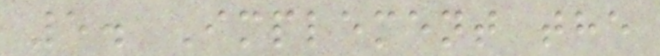5. Implement the
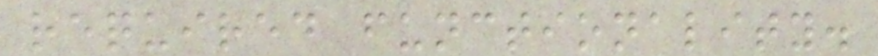required functionality.
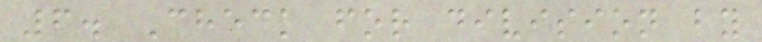6. Check for division by
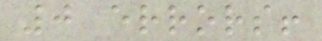0 errors!
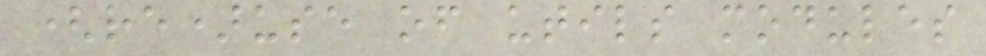(re)use of utils modules
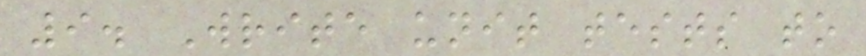9. Write unit tests to
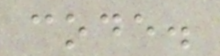code.
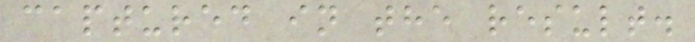captured in the result.
